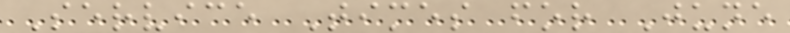Service Times for June
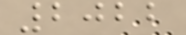2022
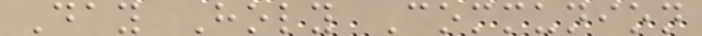Day Holy Communion
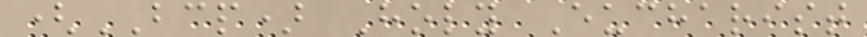(BCP) Holy Eucharist
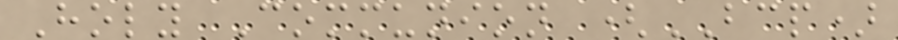Holy Communion (BCP)
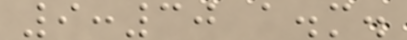9:30 a.m.
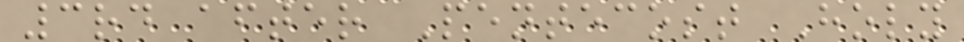3rd after Pentecost Holy
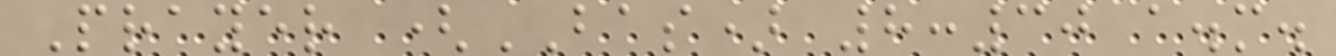Prayer (BAS) 8:30 a.m.
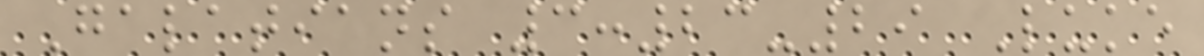Galatians 3:23-29 Luke
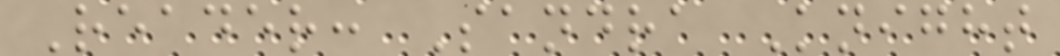Reader: Sandra Knight
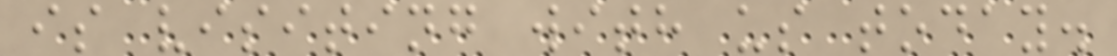is visiting with us today.
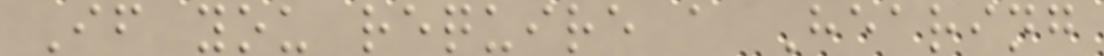If you require a Hearing
